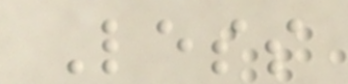Less
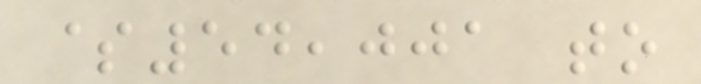$54,001 to
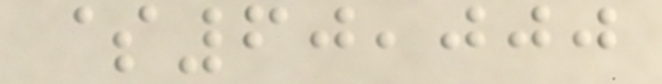$60,000
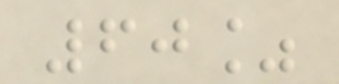60%
